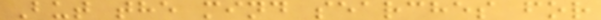But the mind searches for
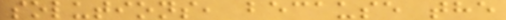solutions, because the
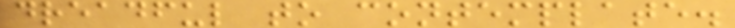dreadful to contemplate.
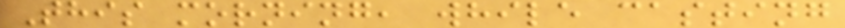This morning, while casting
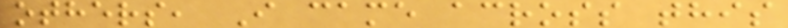others, I came across this
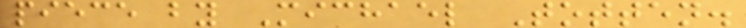piece by Michael Totten.
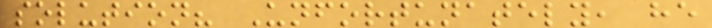solution? Unfortunately, he
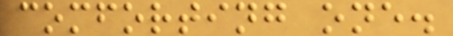comforting one.
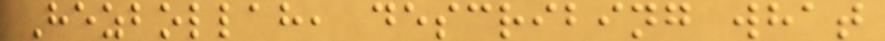Hezbollah, describing what
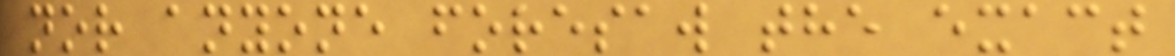nor anyone foresaw the exact
